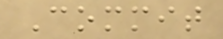Commit
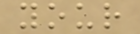your
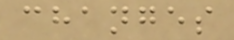changes
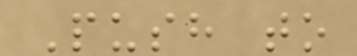Push to
